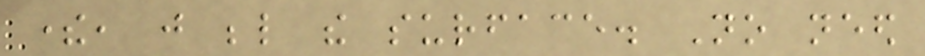there, just below the surface. No need
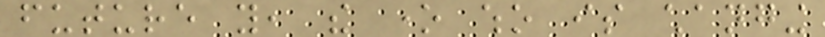future you, the one who is changing
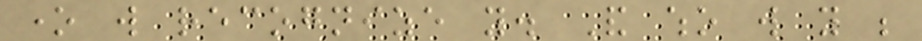one will recognize you. And who will you be
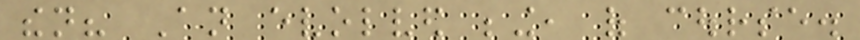then? An evolved being, of course.
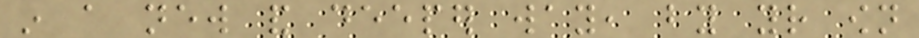in a new and deeper way, by your own
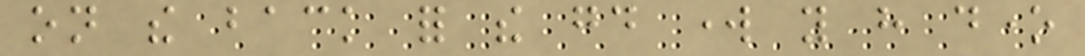on the back for the good work you have done
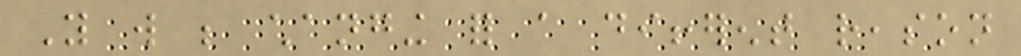You will be changing for a different reason
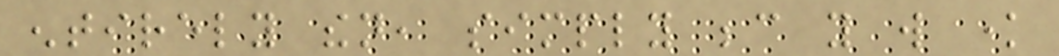entirely then, simply because you will know
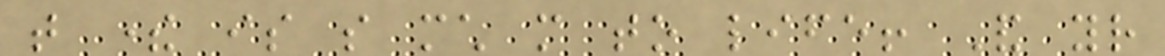that there is so much more to life! And your
